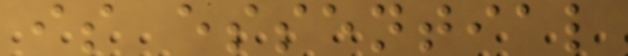is essential
